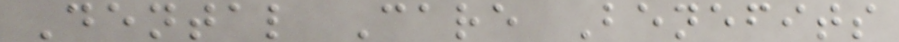Dental Care Benefits
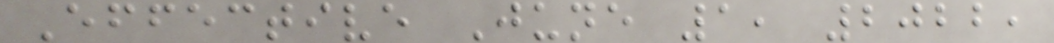Effective June 1, 2022,
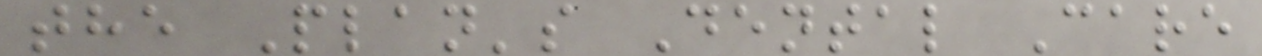the Plan's Dental Care
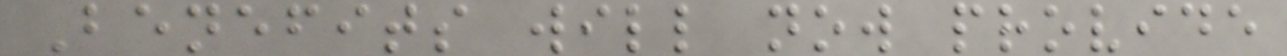Benefits will now provide
